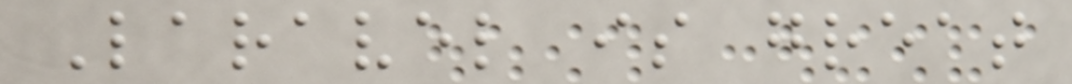Laravel is great
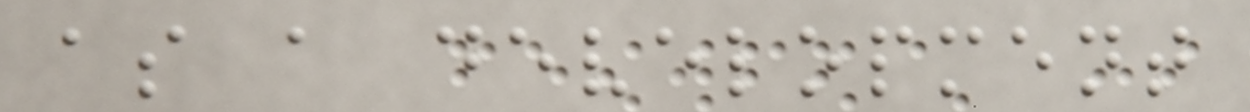as a development
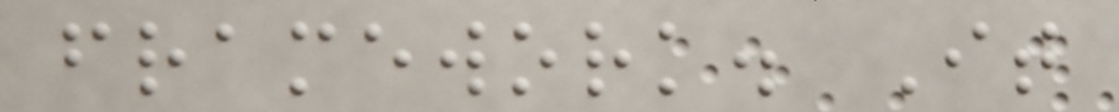framework. It
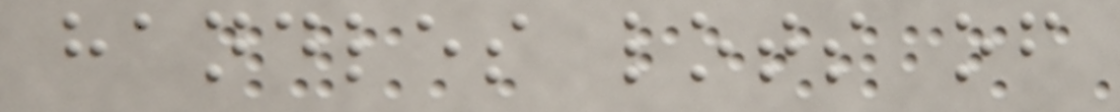handles lots of
